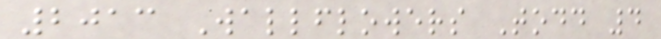2013 Wallflowers Todd 4
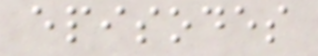episodes
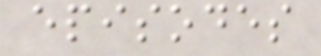episodes
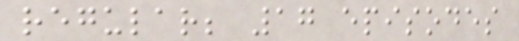regular; 17 episodes
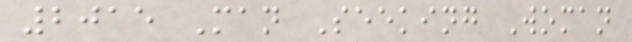2015 Man Seeking Woman
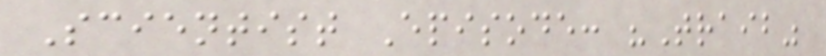Scientist Episode: "Traib"
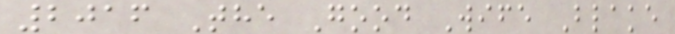2016 The Good Wife Blake
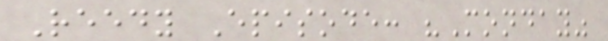Reedy Episode: "Monday"
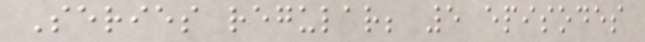Series regular; 5 episodes
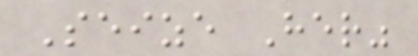Seize Her"
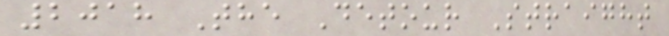2018 The Detour Straight
